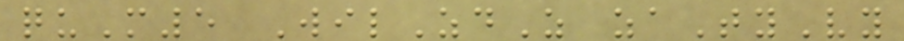quM5 WilZdZ zaTyVy
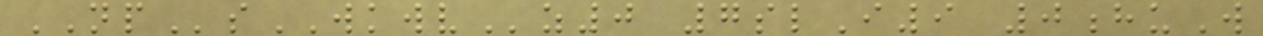NPsWKWVz0 7slI9 0huW
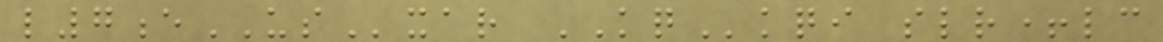l7eUSxar KQkqi slr+lc
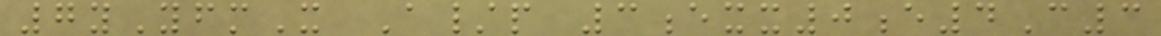7yYfmX A/p 3exx0e4C3
